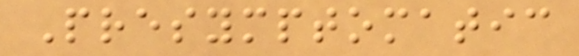Presymptomatic
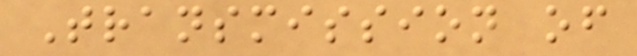Transmission of
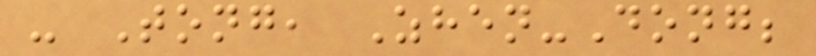- Tong, Zhen-Dong;
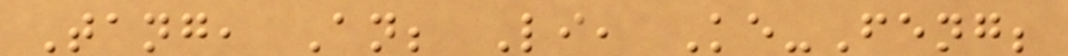Tang, An; Li, Ke-Feng;
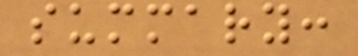summary:
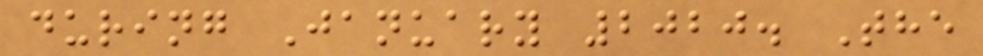during January 2020. The
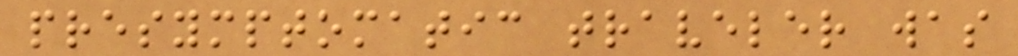presymptomatic traveler was
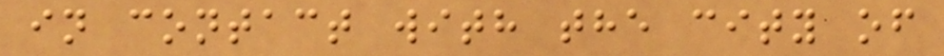in contact with the city of
